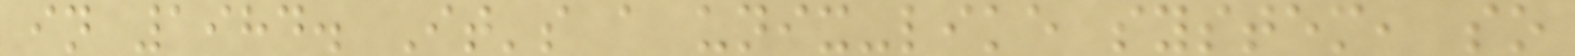in 1984. It's a unix-like system, so
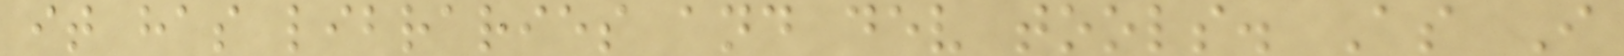it has libraries and dev tools. As I
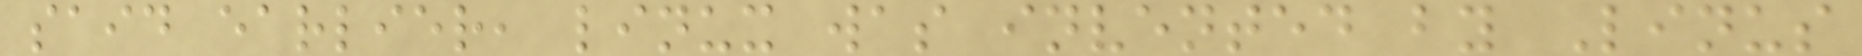said earlier, linux was invented by Linus
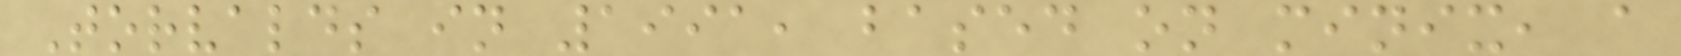Torvalds in 1991, based on minix, a
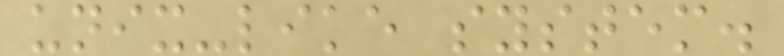unix-like system.
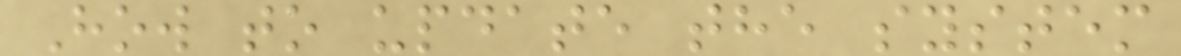How to update the system
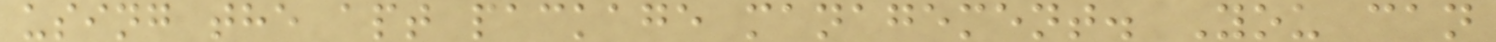using the apt package management. You can
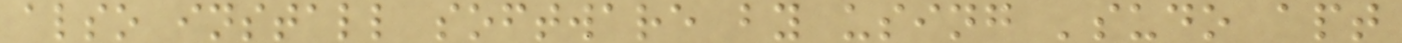also install software by using 'sudo apt
